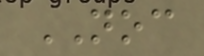NOC
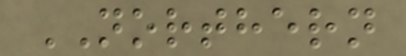NORTHERN
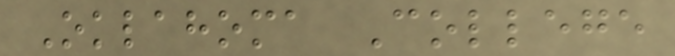Oklahoma College
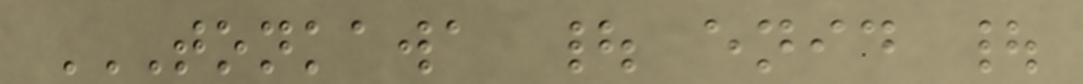TONKAWA | ENID |
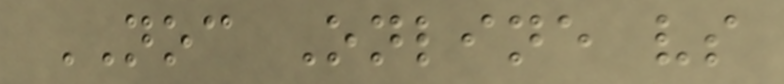NOC Online vs
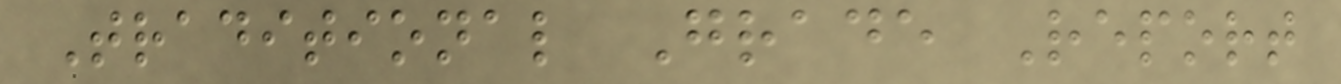Traditional Grade Report
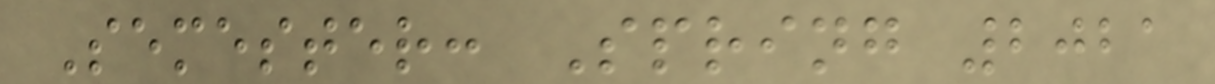Semester: Spring 2021
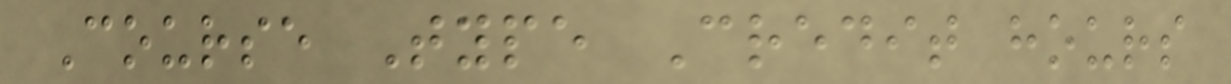Course Type Credit hours
